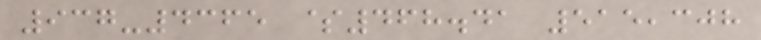937-4365 $468.41 515,308
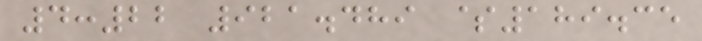4:22 921.489 $189.35
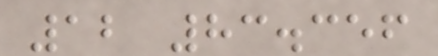12 83.356
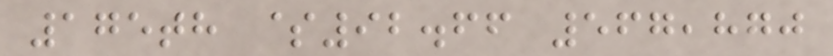175th $92.66 567,870
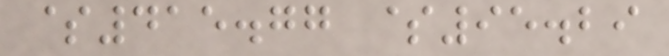$415.77 $95.29
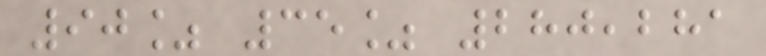90% 35% 280,281
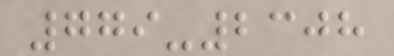779-2308
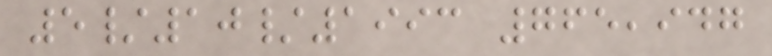5/10/1993 765,947
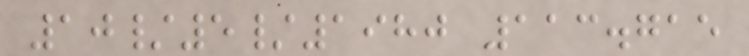10/5/1980 113.715
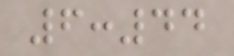6:44
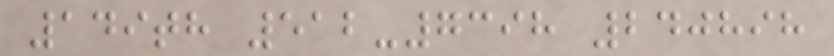149th 512-7398 240898
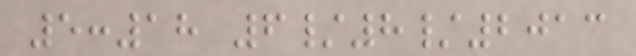5:18 6/8/2013
